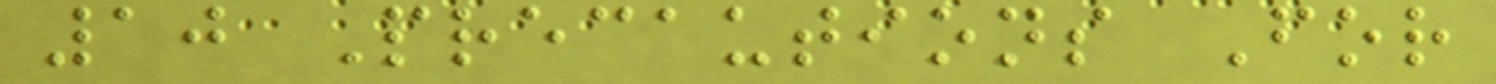10 Precautions For
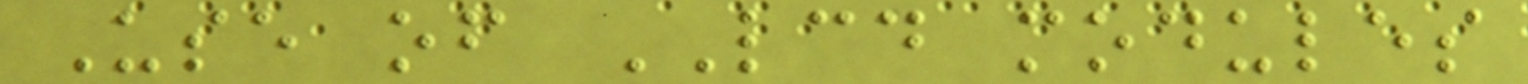Use of LCD modules
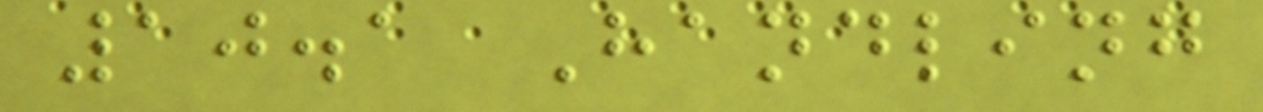10.1 Handling
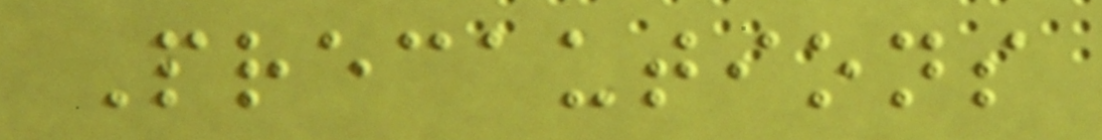Precautions
